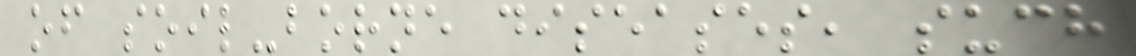of soil-borne diseases, such
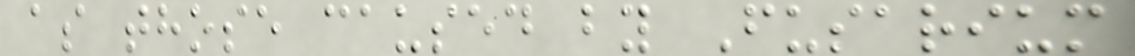as those caused by Fusarium
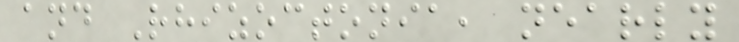and Rhizoctonia, nearly
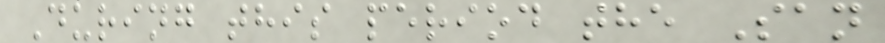During this period the San
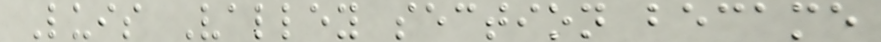Luis Valley section became
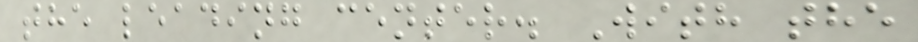the leading center. With the
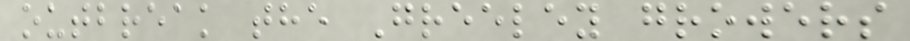outbreak the Greeley growers
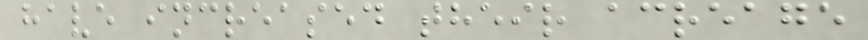have increased their acreage
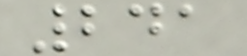241
